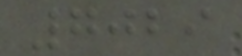7029
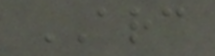ARC
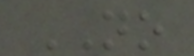NO
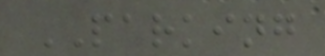PARKING
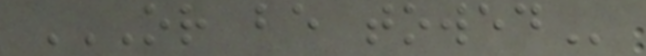OR BE TOWED
